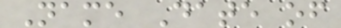Name Date of
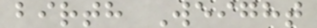birth Weight
